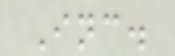Inc.
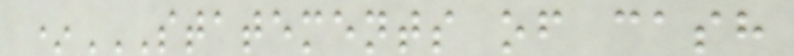*STATEMENTS OF CASH
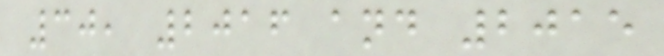30, 2016 and 2015
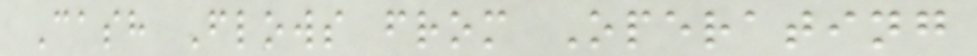Cash Flows from Operating
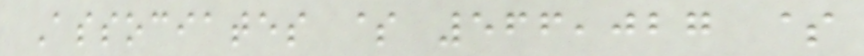Associates $ 566,027 $
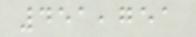451,751
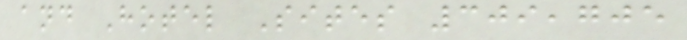and Hotel Sites 309,705
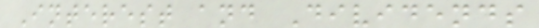Interest and Dividends
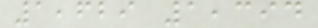1,629 1,394
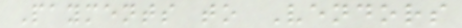Payments to Vendors
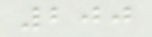200
